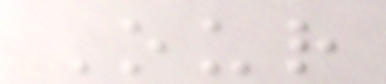Our
